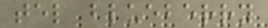tel blueberry
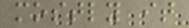mostly it
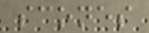scones
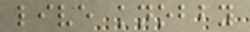live knobby
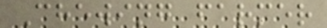Chewing farmer
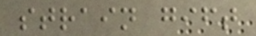strain gift
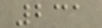231
